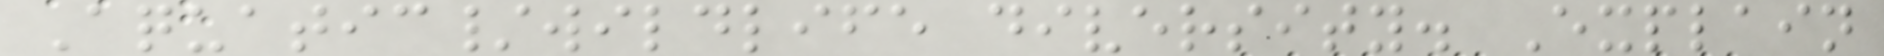Aquatic/wildlife diversity. Explain
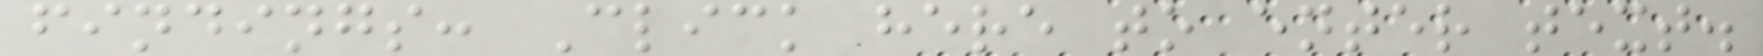findings: Click here to enter text.
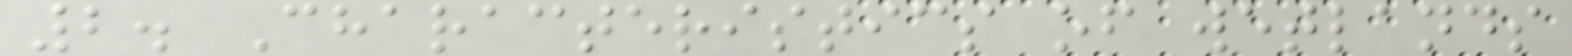2. Characteristics of wetlands
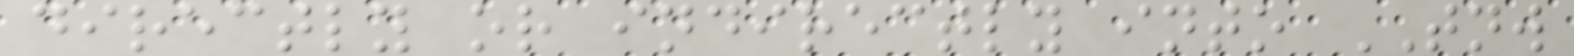directly or indirectly into TNW
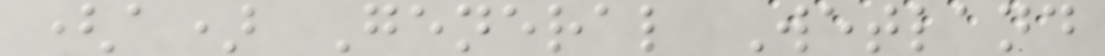(a) General Wetland
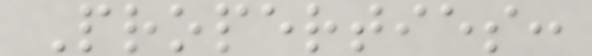Properties:
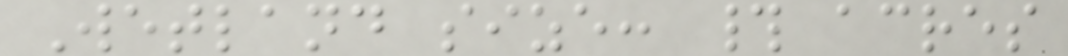Wetland size: # acres
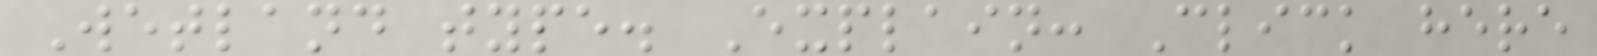Wetland type. Explain: Click here
